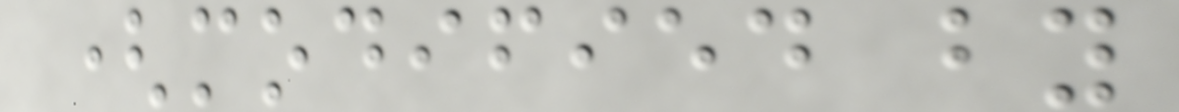(modified by
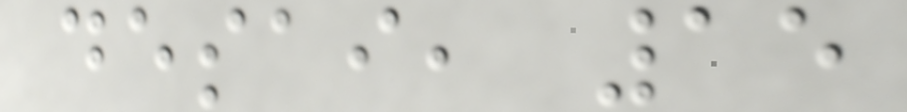desai, 15
